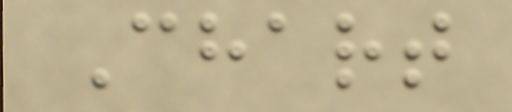Chart
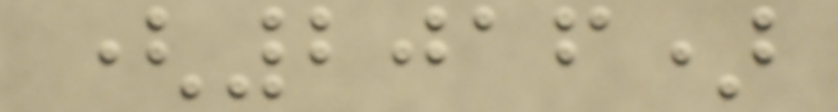(2016)
